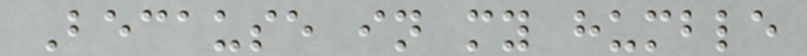Because in my humble
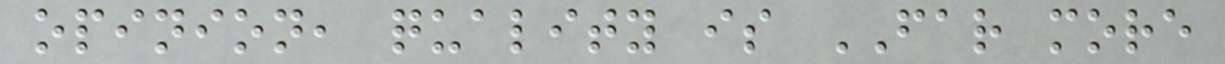opinion, quality is FAR more
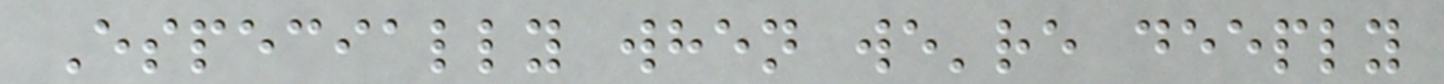Especially when we're deeply
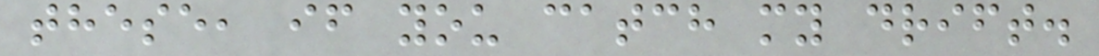these, if you catch my drift.
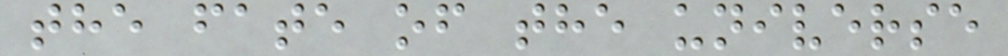the fate of the universe
